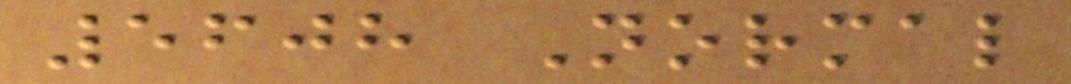5608 Normal
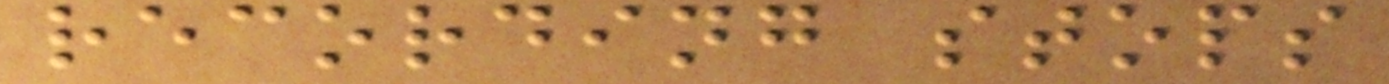recording stops
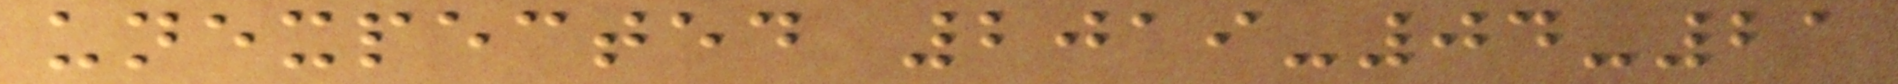unexpected 2019-04-21
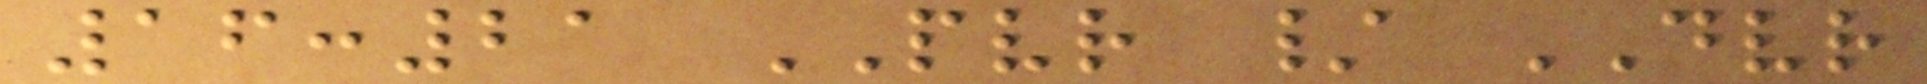16:21 PVR / DVR
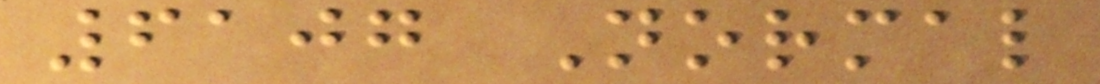6107 Normal
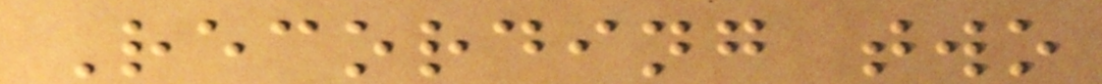Recording two
